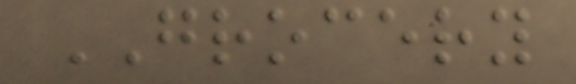GROCERY
